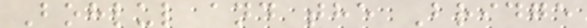Bohlul and the Bridge
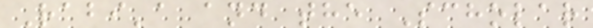Rabi'a and the Scholar
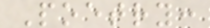Poetry:
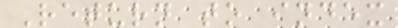Return to index
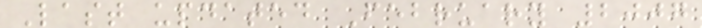Last updated February 2007
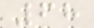68
